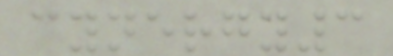cynergy3
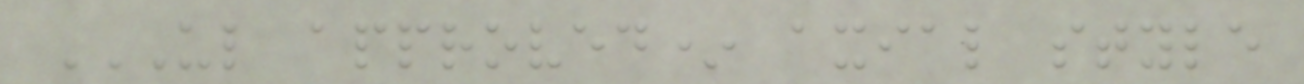UL APPROVED* AXIAL STYLE
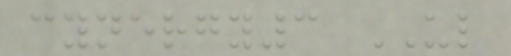cynergy3 UL
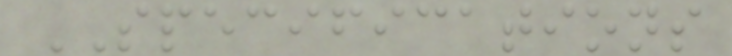SPECIFICATIONS
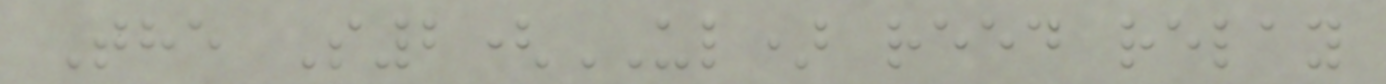The S2(UL) reed relay
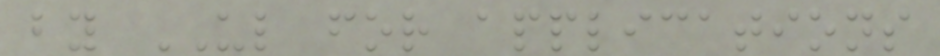by UL for applications
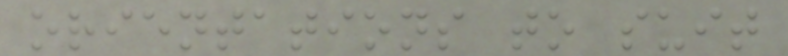orientations to suit
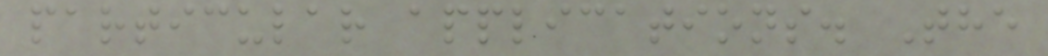particular applications. The
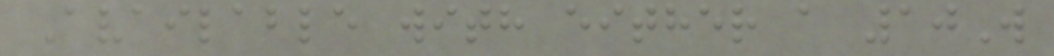Available with either a 10W
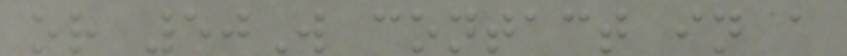or 50W contact in a
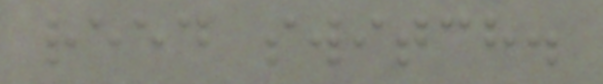reed switch.
